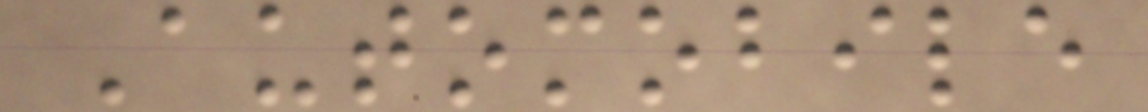Automobile
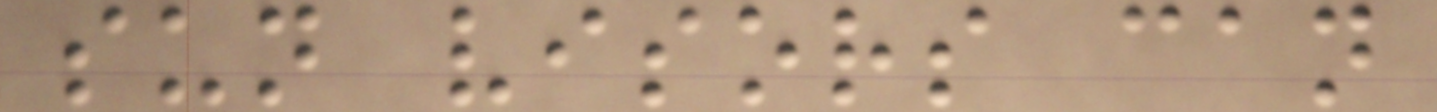sun visors can
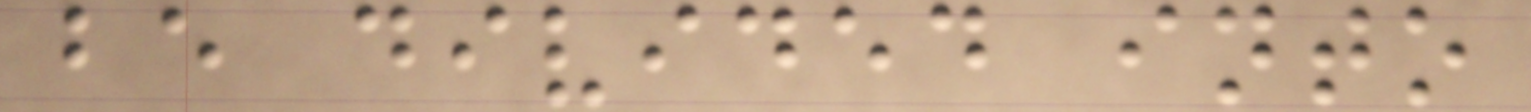be divided into
